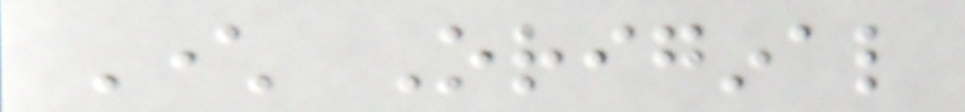Character Original
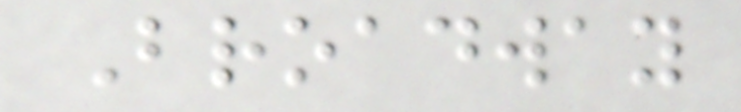Broadway
